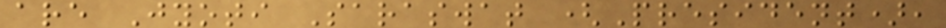are Jyoti Saraswat (President),
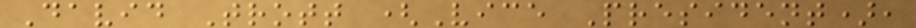David Trott (Vice President),
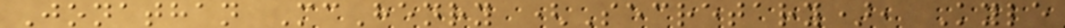Jonathan McHenry (Secretary), Kyle
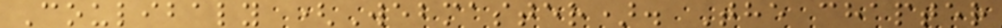Coulibaly (Webmaster). The chapter
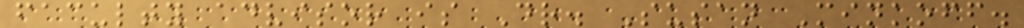faculty advisor is Dr. Susan Minkoff.
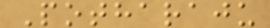Potharaju
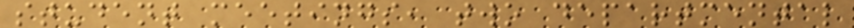student meetings, two departmental
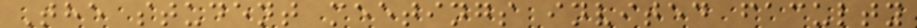The student meetings invited faculty
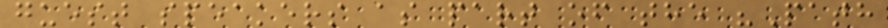guest speakers as part of the "Path
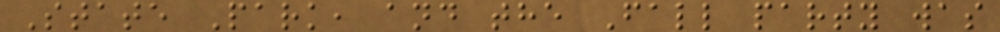State Park, and the Fall party was
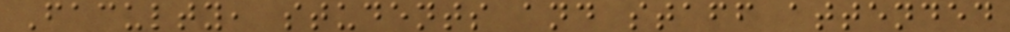Faculty, students and staff attended
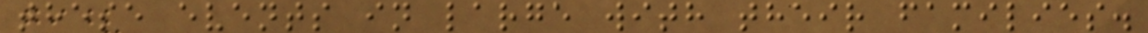these events in large with their families.
